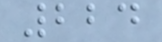224
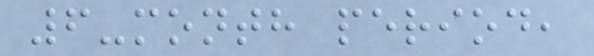6-month period,
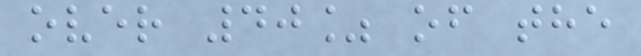over 40% of the
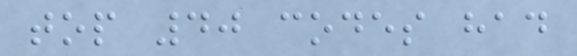top 40 codes had
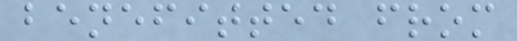benefitted from
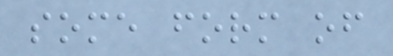some form of
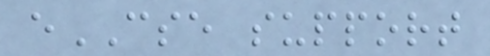eCSE support
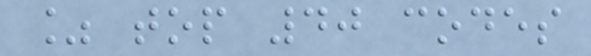% top 40 codes
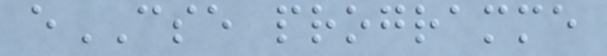eCSE programme
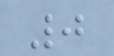0
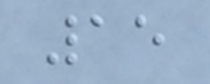15
